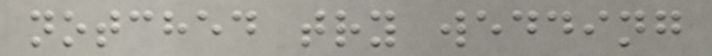notched try wedding
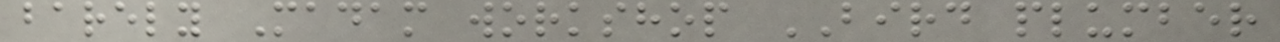barely Madam workshop BIRD plumber
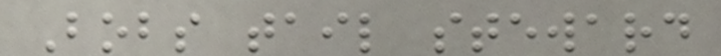Bobs tail steward
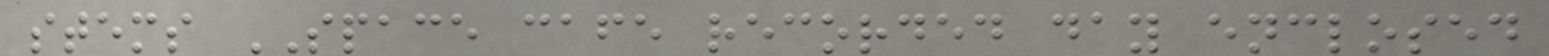stems SPACE cafe recorded day enclosed
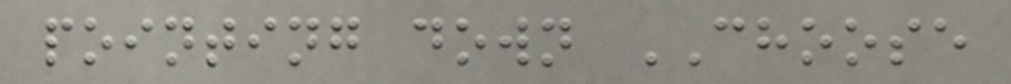pointing down CHOOSE
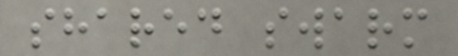shared swarm
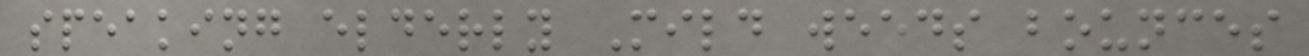speaking elderly Mild weeds bounces
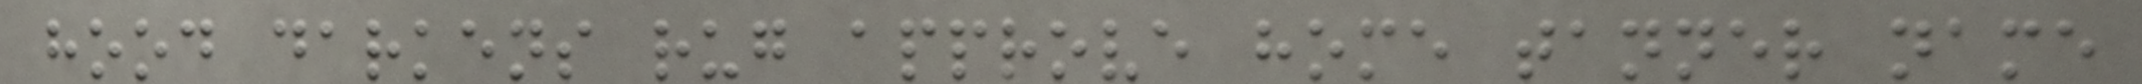hood darkens rug approve home tanner name
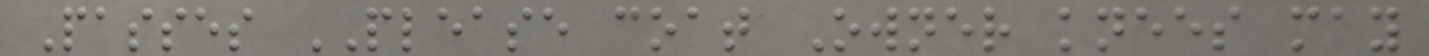Passes PLEASE coat Owner knees may
